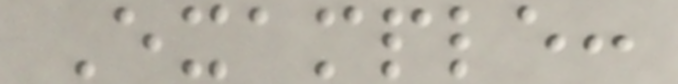Example:
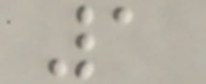1
